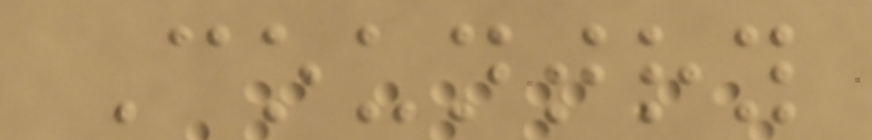Country
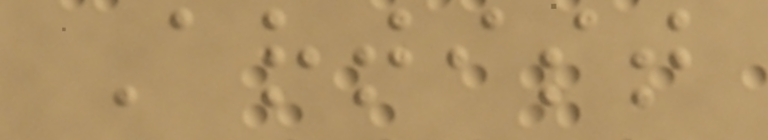Artist
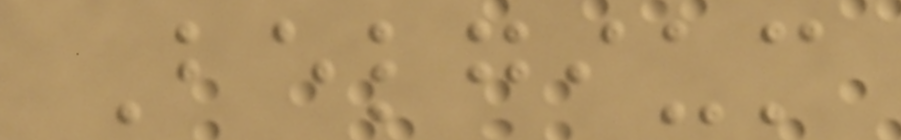Belgium
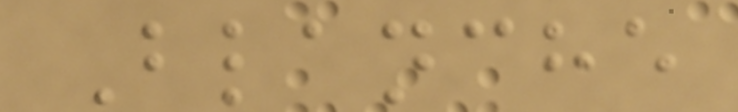Blanche
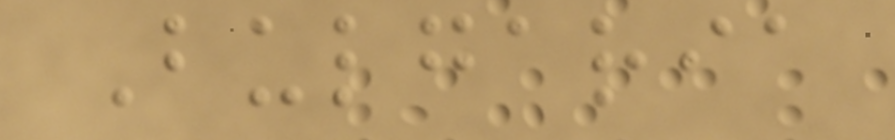Bulgaria
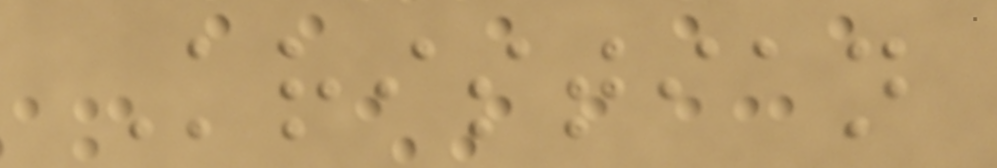Kristian
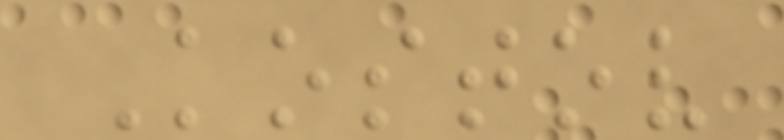Kostov
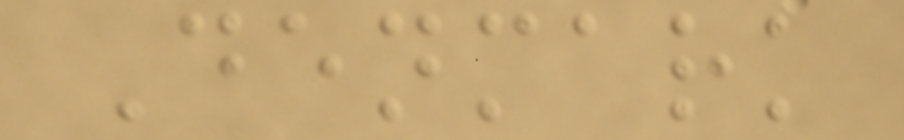Denmark
